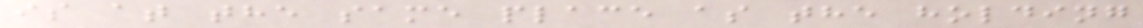is at the same place as the holding
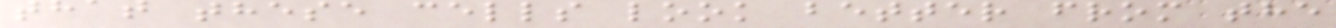that these cells look better from the
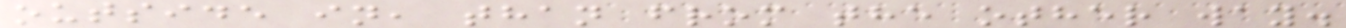outside in, than from the other way.
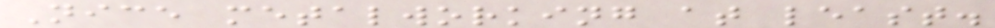Nice metalworking at least.
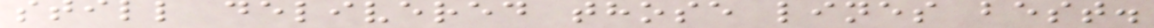still delivered those lines best.
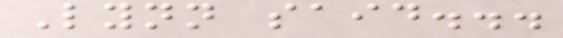Lynn said...
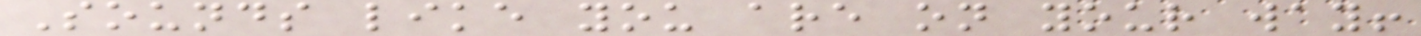Sounds like you are on your way!
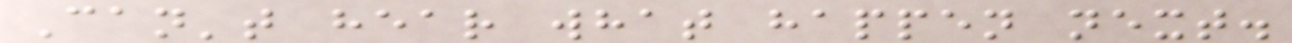Can't hear what happen next.
